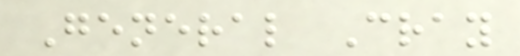General Cray
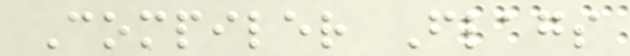Compiler Flags
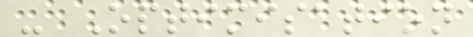- Optimisation
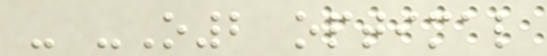- -O2 optimal
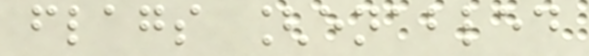flags [enabled
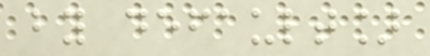by default]
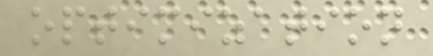optimization
